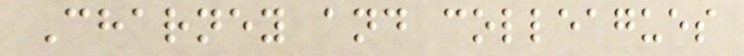Charney and colleagues
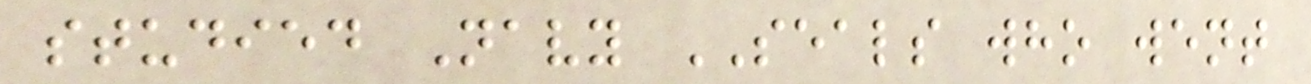studied Navy SEALS who went
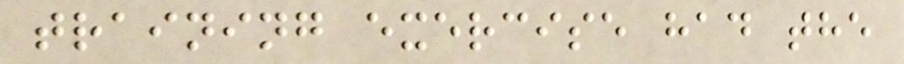training exercise had the
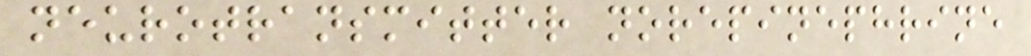neurotransmitter norepinephrine
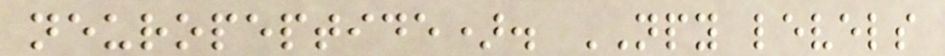neuropeptide). NPY levels
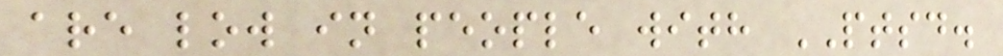are low in people with PTSD.
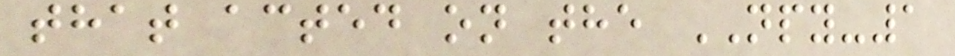that acted on the NPY-1
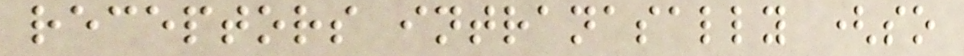receptors intranasally (so
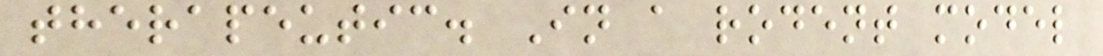therapeutic. In a rodent model
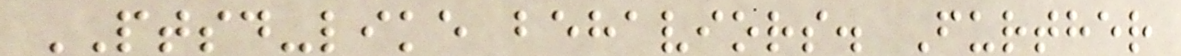PTSD-like behaviors. Further
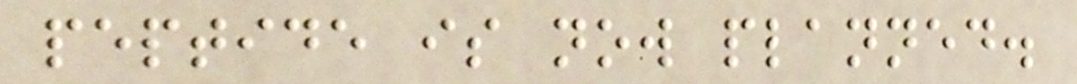peptide is now planned.
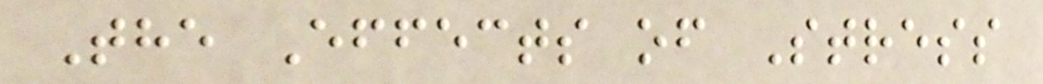The Effects of Stress
